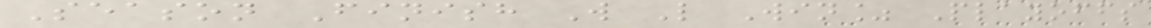Season Finish W L Win% Playoffs
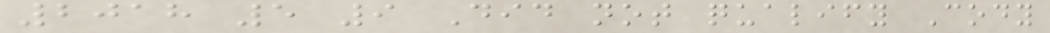2018 5 9 Did not qualify Cody
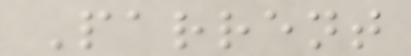Parrent
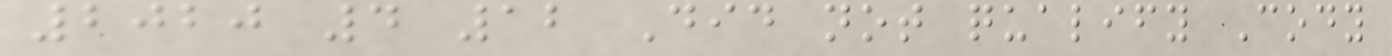2020 4 12 Did not qualify Cody
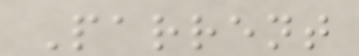Parrent
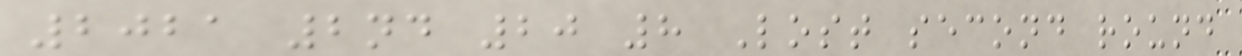2021 2nd 20 8 Lost second round
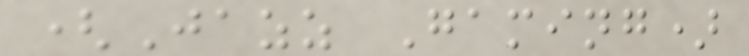(Jazz Gaming)
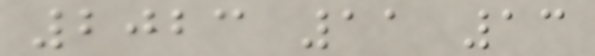2023 11 13
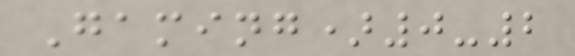Gaming)0-2
